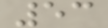53
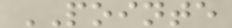POINTE
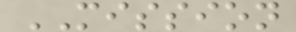MISSION
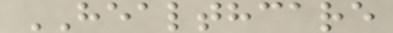HEALTHCARE
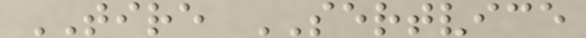TIRE SERTVICE
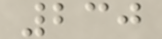230
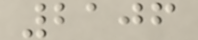2106
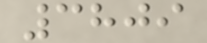3809
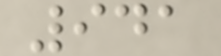941
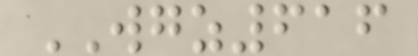WGZ616
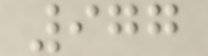977
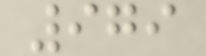979
